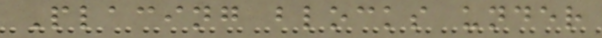Placing blocks under
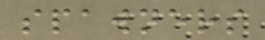spawners
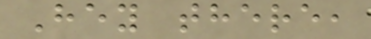Hey there,
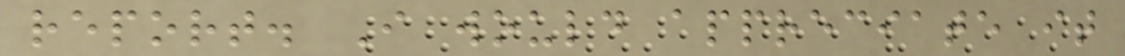report. I would appreciate it
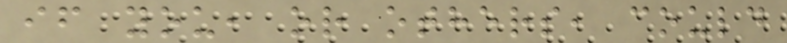if you, or others, could
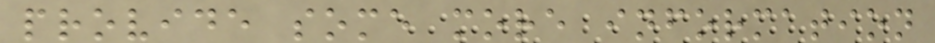provide some more information
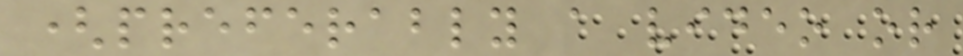(preferably a video or
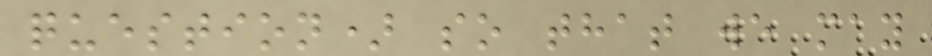question) so that we may
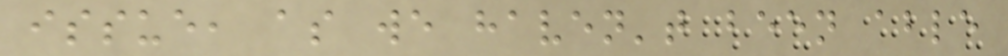issue, as we haven't been able
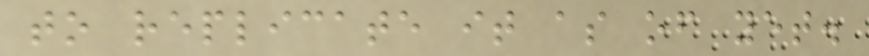to replicate it as of yet.
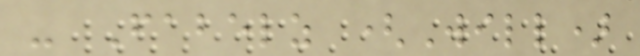- Fabelz (Will)
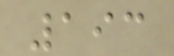193
